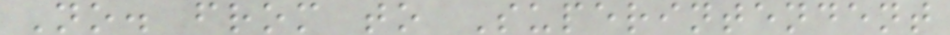No. from to Superintendent
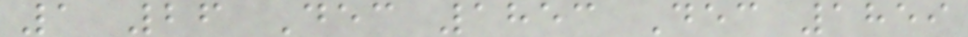1 26 Dec 1853 Dec 1859
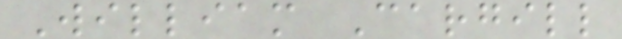William Cargill
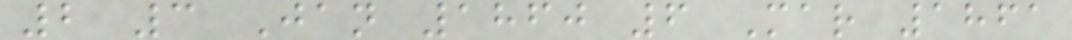2 3 Jan 1860 6 Mar 1861
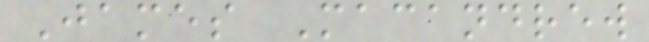James Macandrew
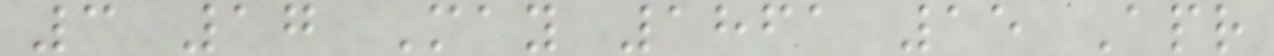3 17 May 1861 15 Apr
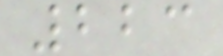223
